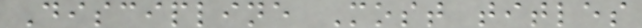Discipline Most titles
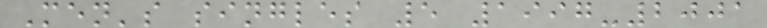Men's singles 5 1997-2001
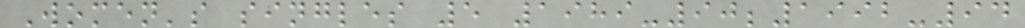Women's singles 5 1989-90;1992-94
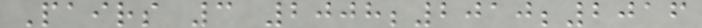Pairs 3 2008;2010;2016
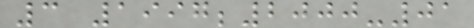3 1997;2000-01
